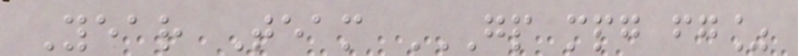Year Team GP MPG FG%
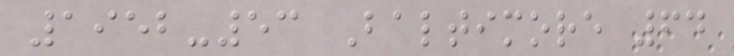1952-53 Baltimore 64
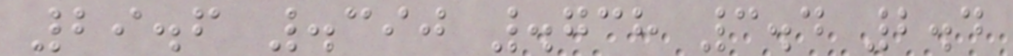29.6 .390 .738 3.4 2.4
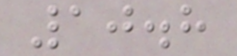10.8
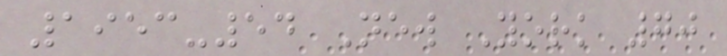1953-54 New York 70
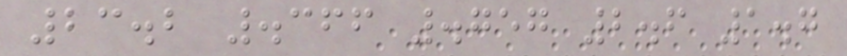23.2 .366 .757 2.6 1.7
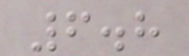6.8
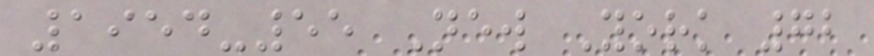1954-55 New York 72
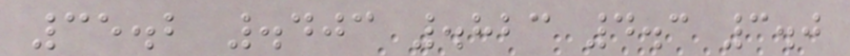35.2 .403 .823 4.3 3.0
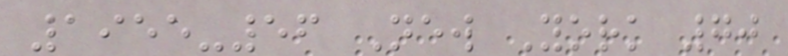1955-56 New York 70
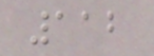112
